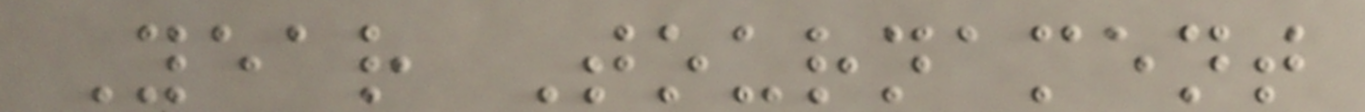Year Tournament
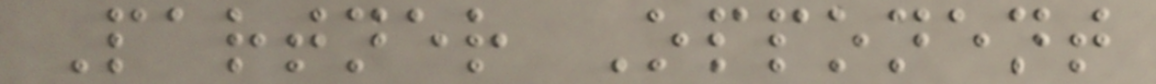Partner Opponent
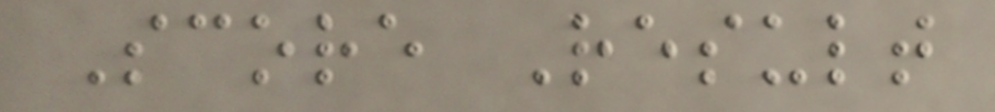Score Result
